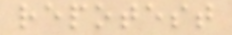repotest
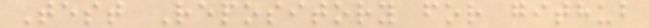Test Repository for github
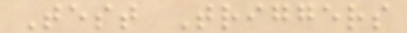Test Triggers
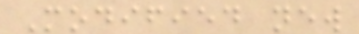Modified new
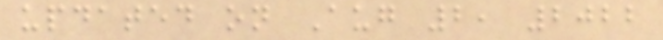updated on Aug 2, 2022
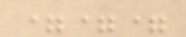===
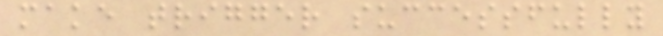make trigger successfully
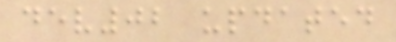dev02 updated
